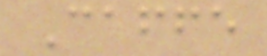Caffe
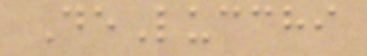DeLucchi
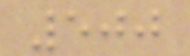500
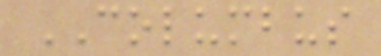COLUMBUS
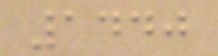1440
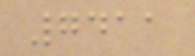7411
